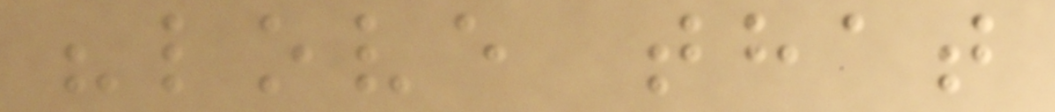"love that
